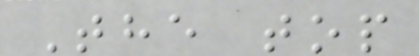The top
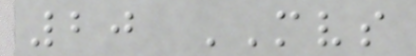20 MVS
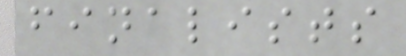finalists
